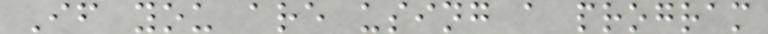If you are using a program
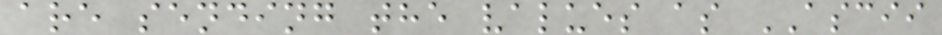are sending the values as ASCII
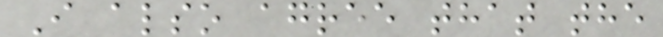I also agree that the
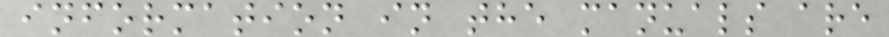information in the manuals are
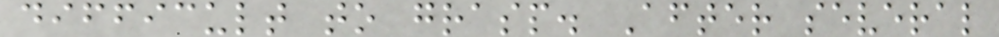difficult to grasp. After several
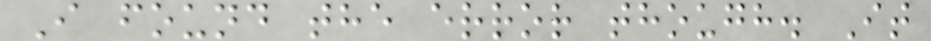I found the error though. It
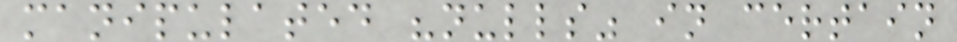manipulated "nulls" in certain
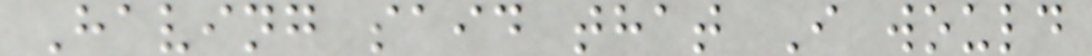Having said that I would
